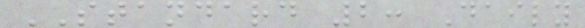STANDARD 2: Daily
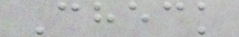Check
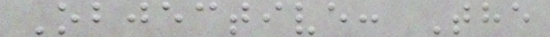Objective: The
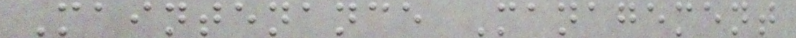Maintenance Management
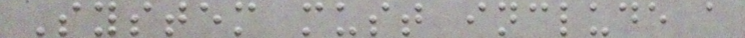System must include a
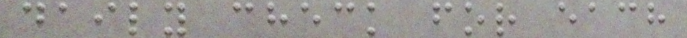daily check for each
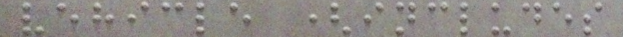vehicle (includes
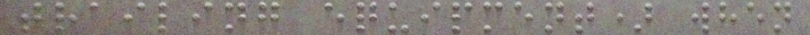trailing equipment) when
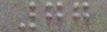77
